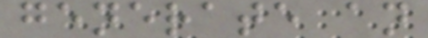generate an
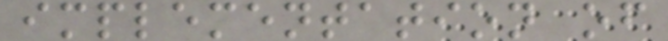implementation of
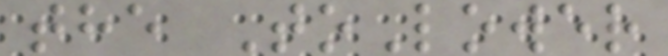the ToLower
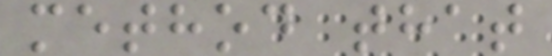method that
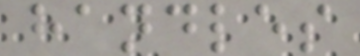handles
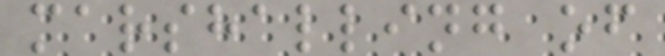marshalling of
